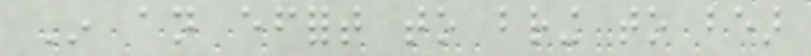In an effort to bring to bear
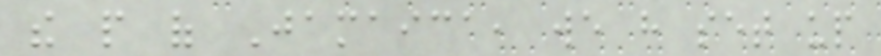the people of Jamaica, we have set up
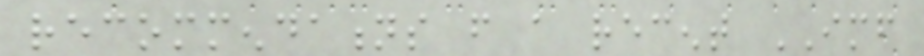recommendations from a recent IMF
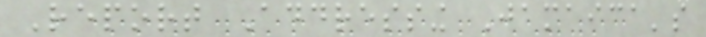Report Addressing Jamaica's
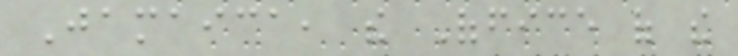Jamaica, the Office of the
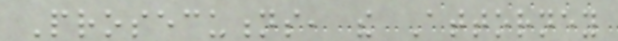Prosecutions, the Attorney
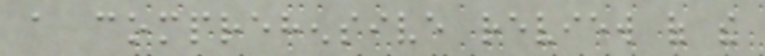a comprehensive review of the
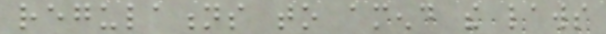regulations to amend the laws
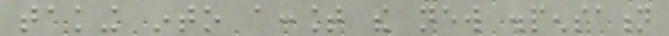taking into account the new dispensation
